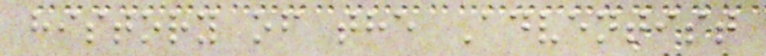history of the Adventist
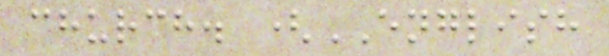church. (ENGLISH
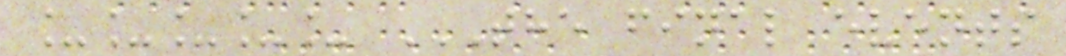_____ THE FINAL EVENTS
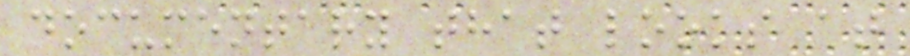documentary that looks at
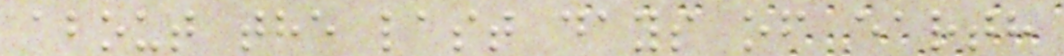about the last days of earth
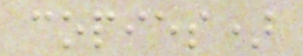copies)
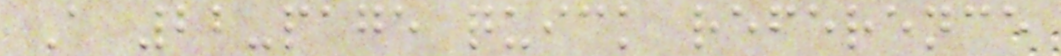A 22-page quick reference
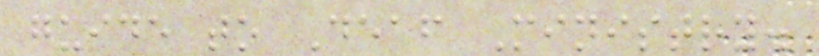guide to Deaf Ministry.
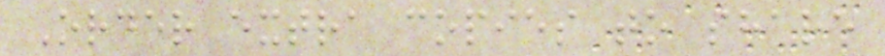Order extra copies to share
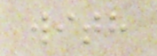with
